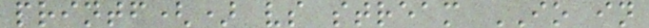printf() vs stream IO in
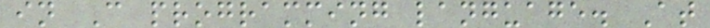in C programming language. At
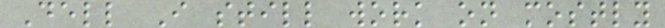Dell I still work on mostly
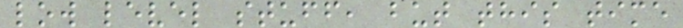low level stuff, but this time
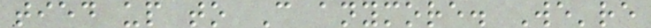tied up to C anymore. We're
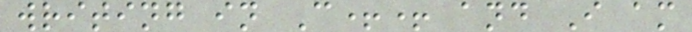writing in C++ and I am
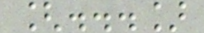[...]
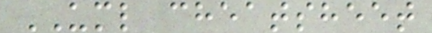UML cheatsheet
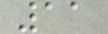11
